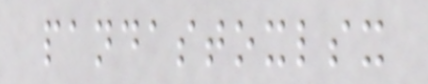pandastoxlsx
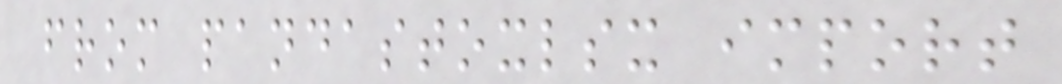from pandastoxlsx import
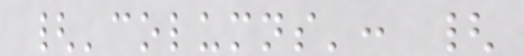{'columns': {
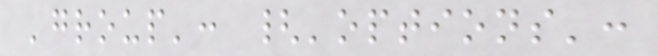'group': {'options':
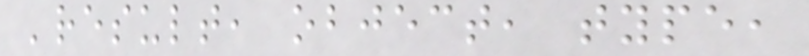'result, object, type,
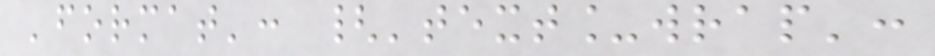'format': {'text_wrap':
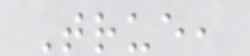True,
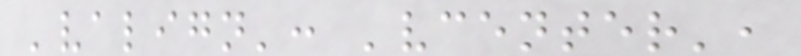'valign': 'vcenter',
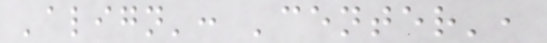'align': 'center',
